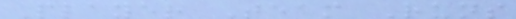Player Team Runs
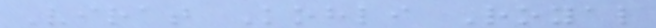Virat Kohli Royal
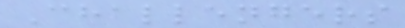Challengers
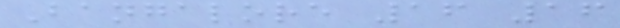Bangalore 16 16
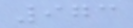973
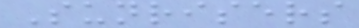Sunrisers
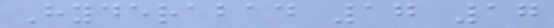Hyderabad 17 17
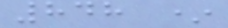848 *
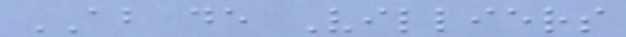AB de Villiers
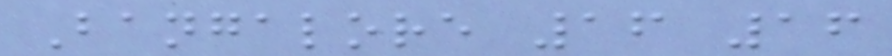Bangalore 16 16
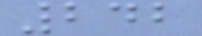242
